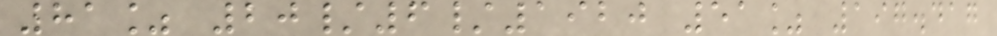81% 20/6/1920 51% 197.417
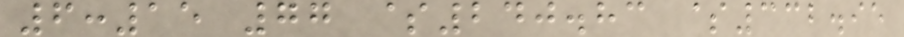6:15 77 $240.83 $332.95
